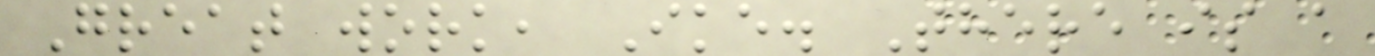Great work, Ike. There is a
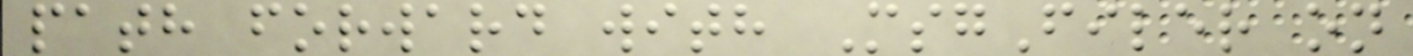path forward with MsgFiler on
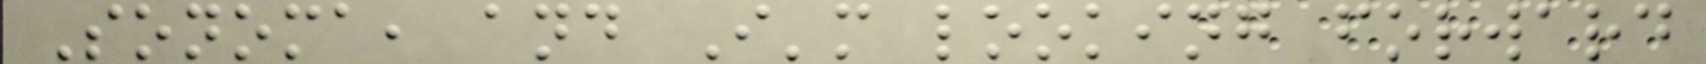Sonoma, and I'm looking forward
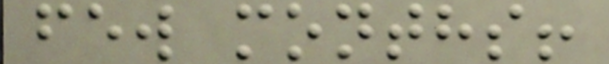few months!
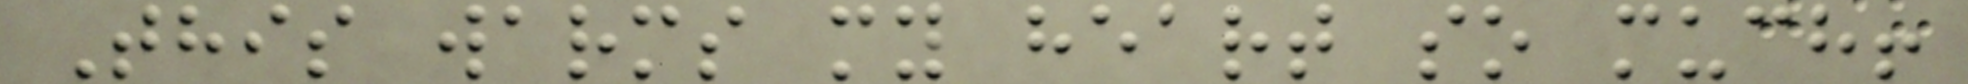This warms my heart so much!
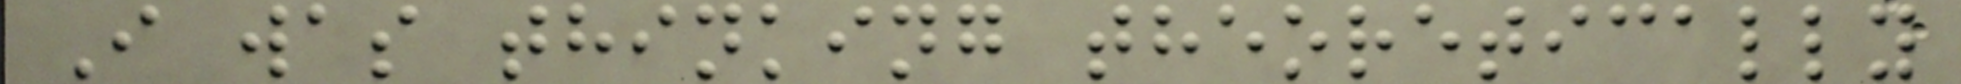I was thinking theoretically
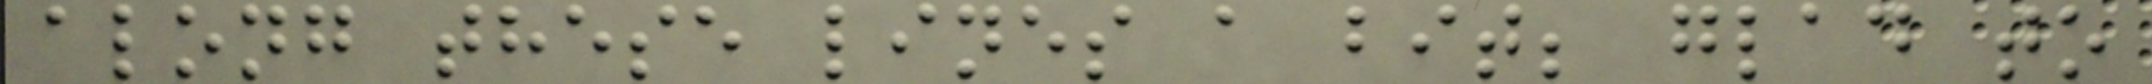along these lines a bit; glad to
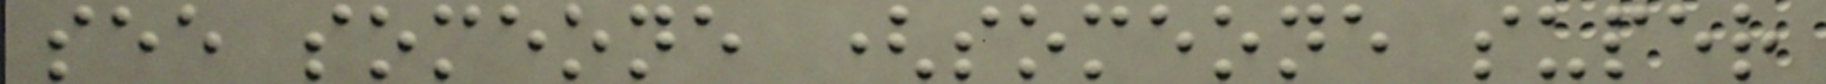see someone (someone super
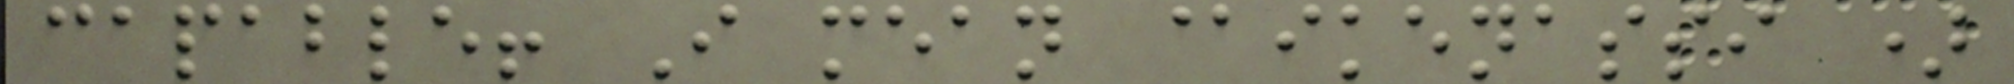capable! I mean @ikenassi )
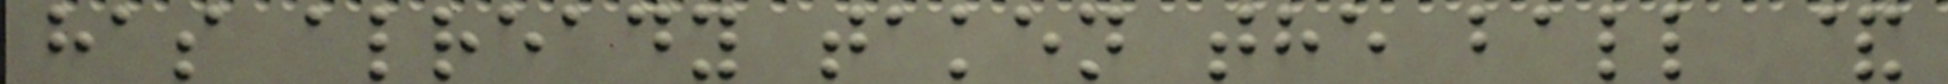has already taken the ball &
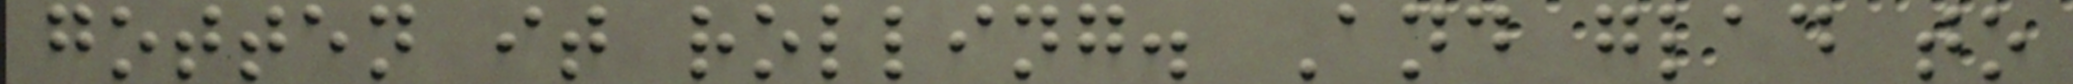gotten it rolling. And glad to
